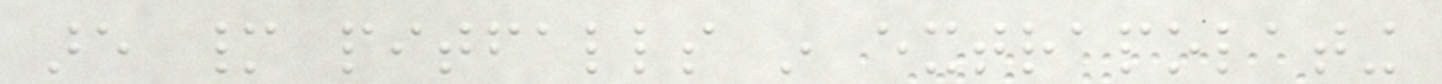are many pitfalls in extrapolating
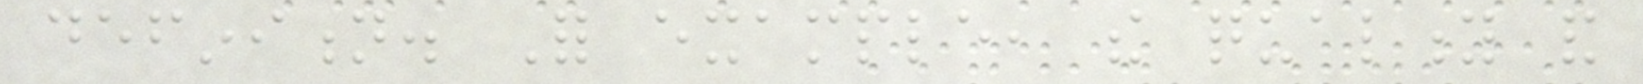definition. For example, the quality and
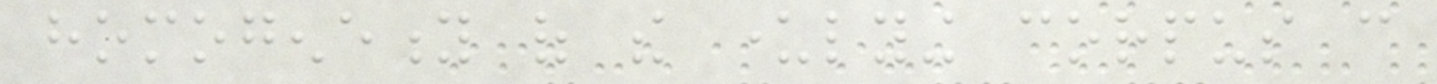homogeneity of the underlying corpus can
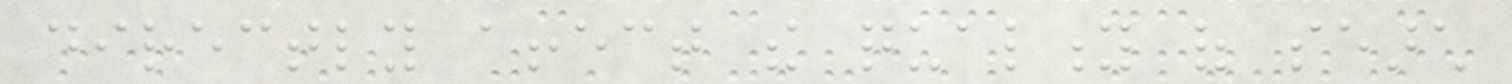directly affect the quality of search
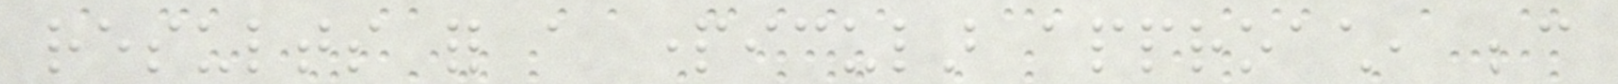results for a particular approach, because
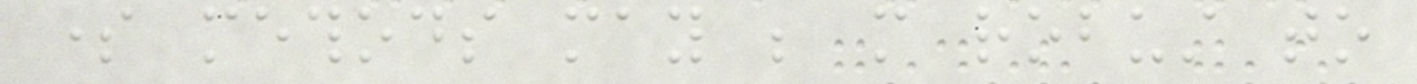some methods may be more robust to
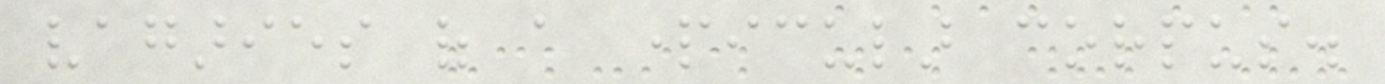vagaries of a particular corpus.
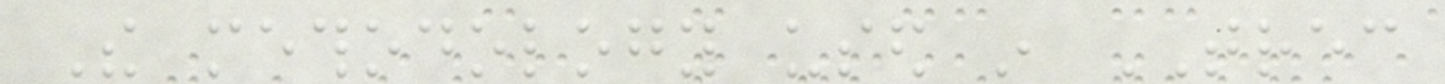The methodology used in TREC
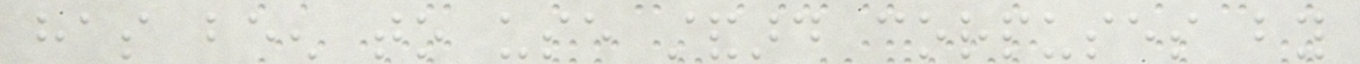has been to use standard corpuses by
